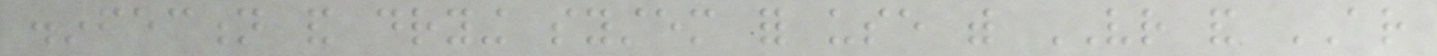disinfection and drying system for use with VR and AR
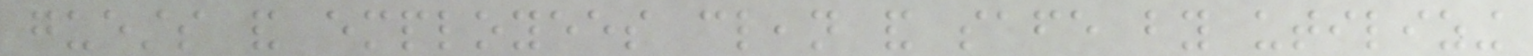guests and employees clean and safe by utilizing
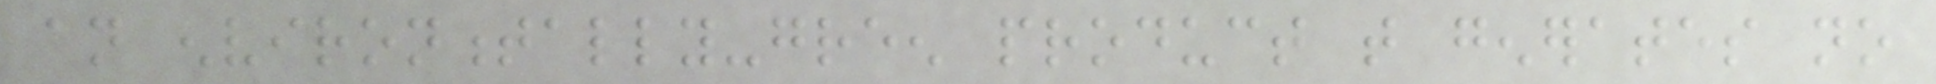an environmentally-green product that generates no
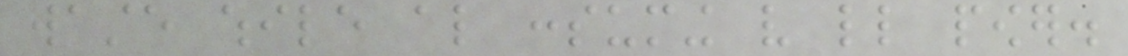waste while also consuming very little power.
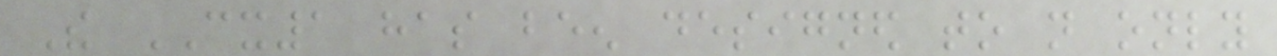The CX1 has been designed to not only
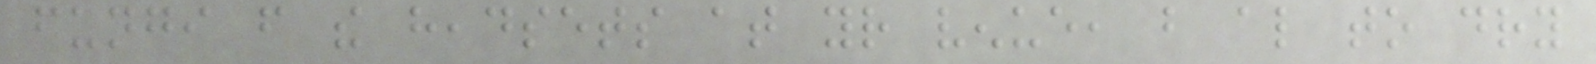fungi from the headsets at your venue, but also to dry
